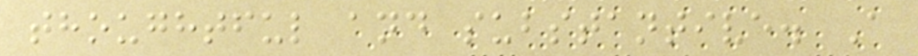thoughtful and substantive. A
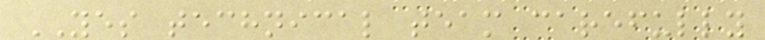YES technical team carefully
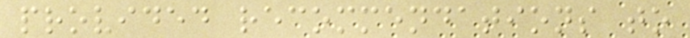provided recommendations to
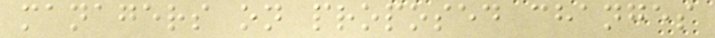managers on proposed changes
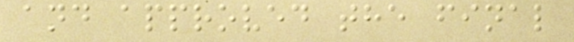and approved the final
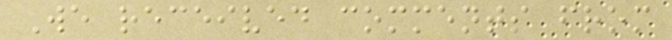We received comments from
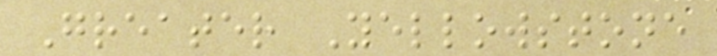Greater Yellowstone
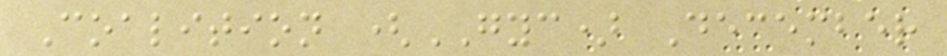Coalition (GYC) December
